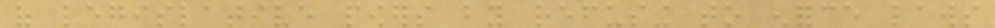of legislative powers by refusing to enforce laws
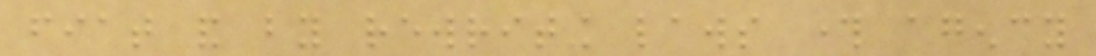fiat and by rewriting laws through agency
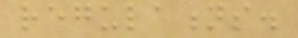regulations.
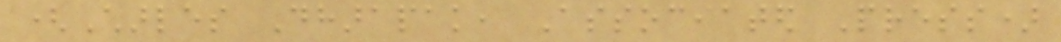(Charles Dharapak, Associated Press)
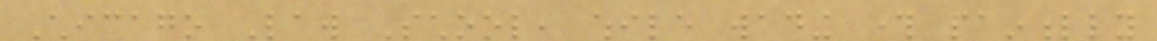Chicago Law School, while wading through painfully
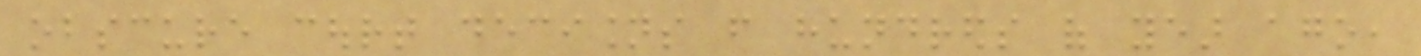obscure court decisions from hundreds of year ago,
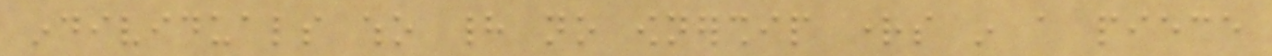individuals who had no ownership rights in a piece
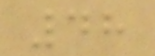48
